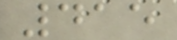415
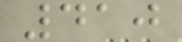410
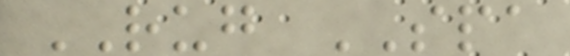RUG SPA
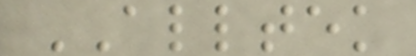ALLTEK
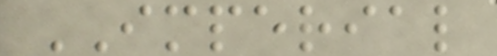IMPERIAL
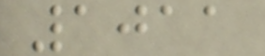1011
